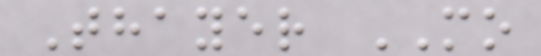Thayer MO
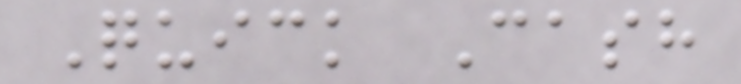Quick Cash
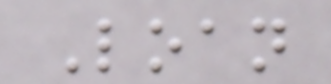Loan
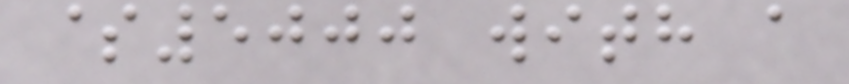$5000 with a
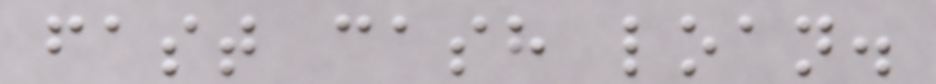fast cash loan.
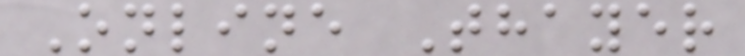Online Thayer
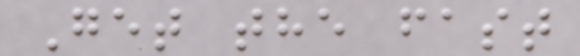Get the fast
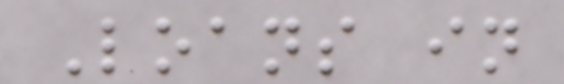Loans in
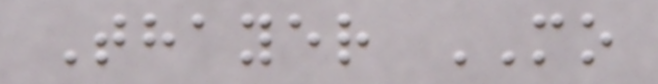Thayer MO
